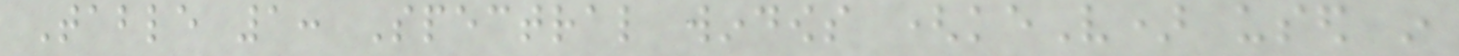Table 1: Spectral windows (keV) used in
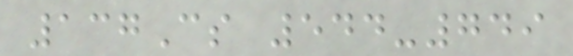137Cs 544-749
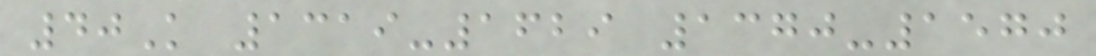40K 1319-1629 1370-1570
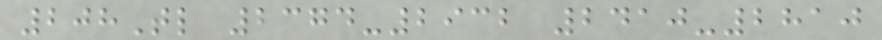208Tl 2374-2932 2410-2810
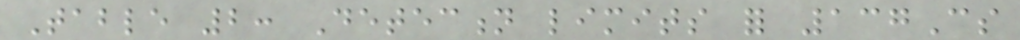Table 2: Detection limits for 137Cs
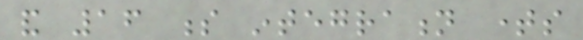and 16 s integration times
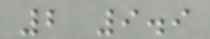2 9.9
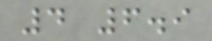4 6.9
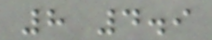8 4.9
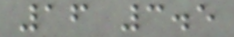16 3.5
